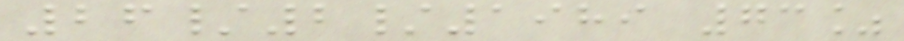26/2/1989 73%
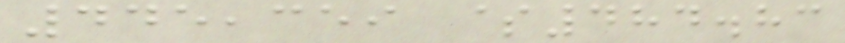445,359 $484.83
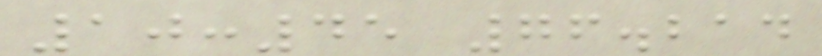10:45 76.214
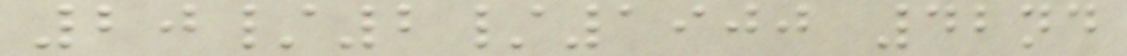20/2/1900 42nd
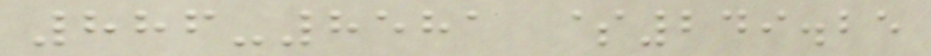886-8581 $249.25
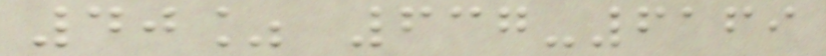40% 637-6169
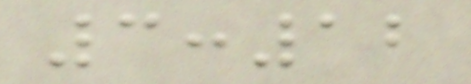3:12
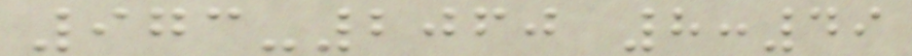973-2060 8:49
